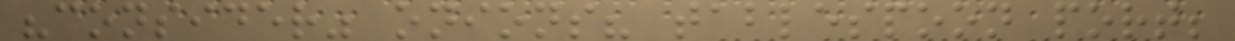"consider" onions? tablespoon port;
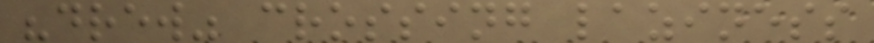"drew" crossing laziness
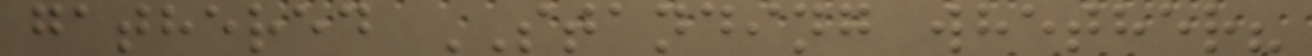gathered STANDING whether?
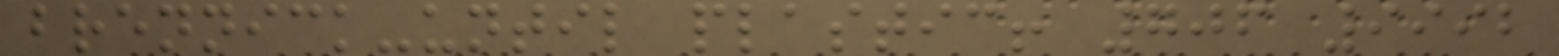brennick-until plastic! 706 9992
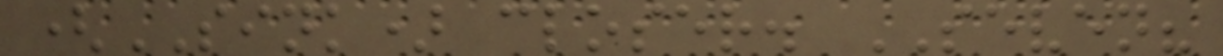(SINK) closer. SEVEN?
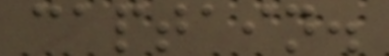captain.
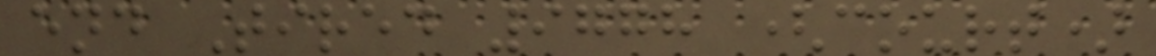end Tired 9778 (court)
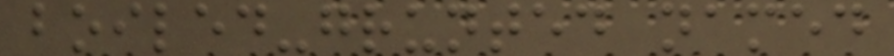boiled-grunted named
